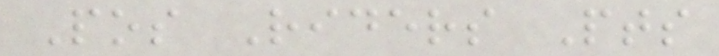Pos Riders Pts
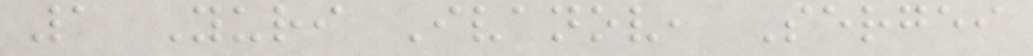1 Yuri Ivanov, Sergei
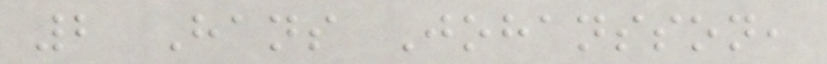2 Hans Johansson,
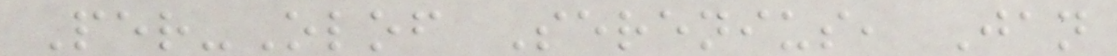Per-Olof Serenius, Jan
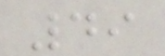49
